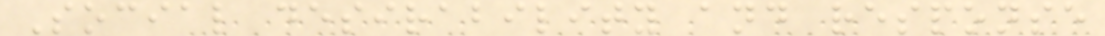Social desirability and response
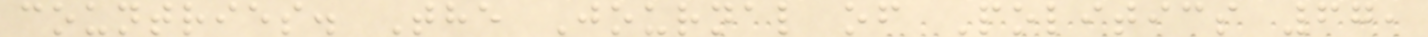countries. The Journal of Politics 67,
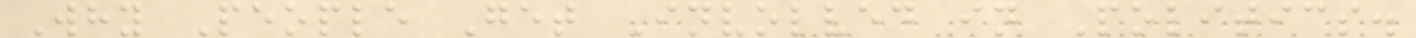Why People Get Involved in Politics.
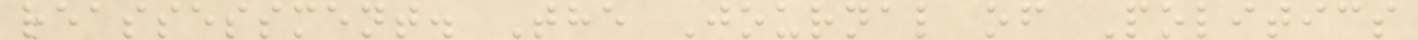reassessment. The Journal of Politics
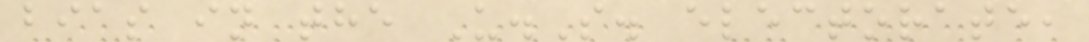bias in the U.S. electorate,
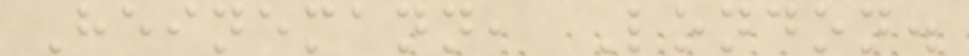Heinemann, London.
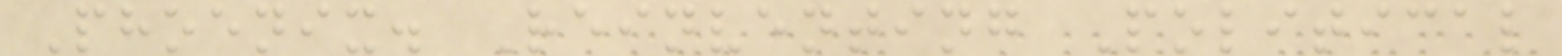Phoenix. Reinventing Political
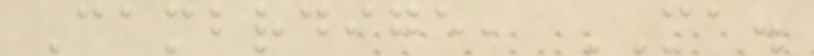Cambrdige, MA.
